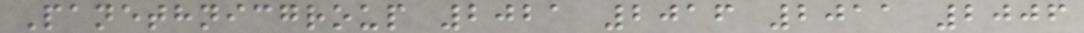Panethnicgroup 2021 2016 2011 2006
